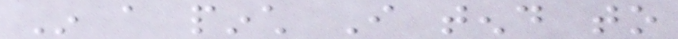In a pinch I tend to
